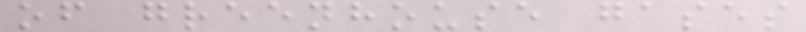of greenhouse gases
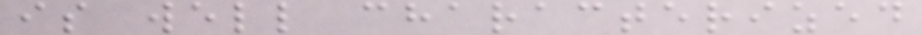is well characterized
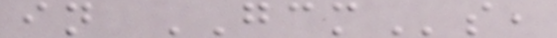in GCMs,
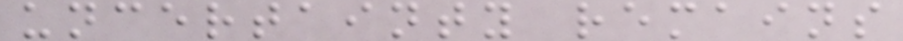uncertainty remains
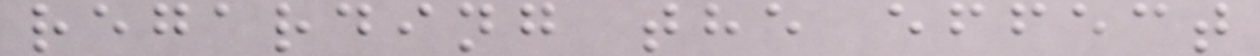regarding the effect
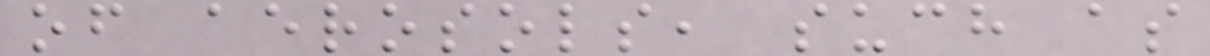of aerosols, such as
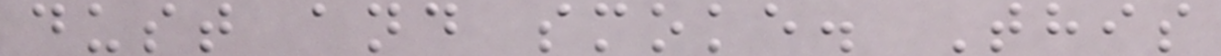dust and smoke. This
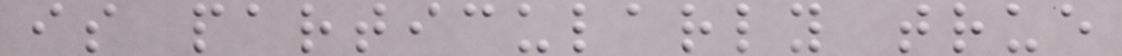is particularly true
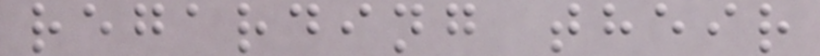regarding their
